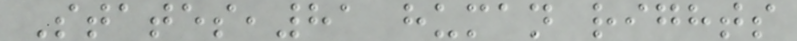States,81 human rights
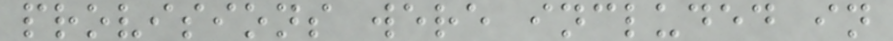provisions were included in
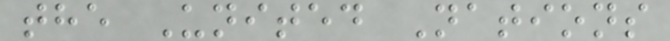the United Nations
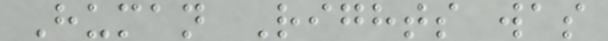Human Rights was
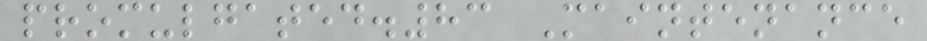promulgated.83 Maintenance
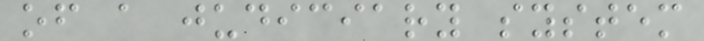of a judiciary system
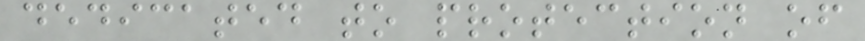dedicated to protection of
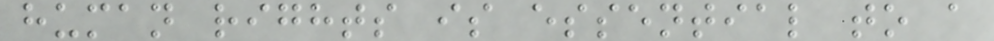human rights is essential to a
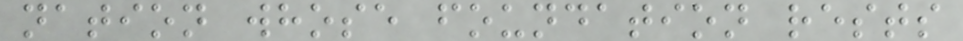nation whose foundation rests
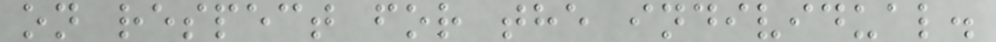on respect for the individual.
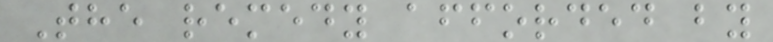The remedy afforded by
